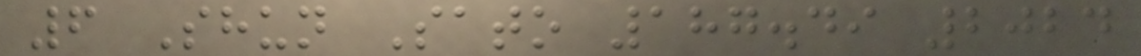6 Shun Sato 187.49 2024
